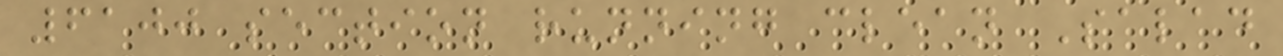6100 section running clean Salad
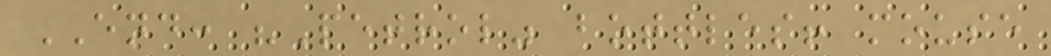END: "Petrol" bottles! mouse
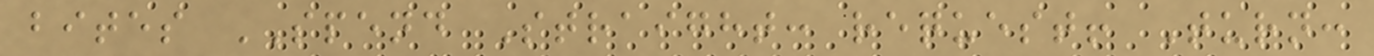bites SPEND Straight: request! Turn:
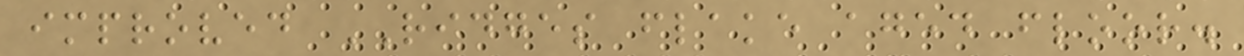improved RIDGES flake aged floor.
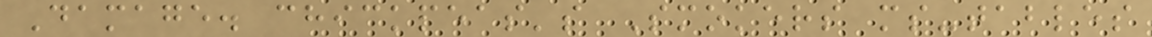Damage. chickpeas's Smokers ms-tables
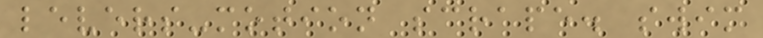levers-motion scrape. swim
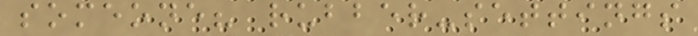someone? rubber-settings
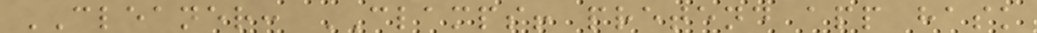CLEANER: CLAMPS! pretend app hask
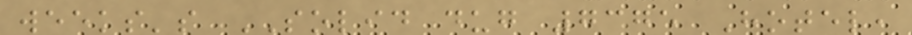weeks's SOLID dug 7375 Hotel,
